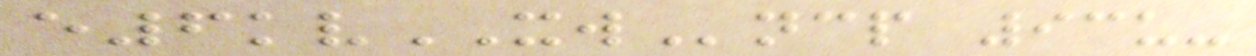e6kvXWncp 93u-
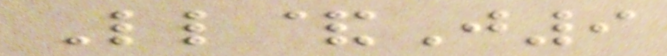Ll&J9
